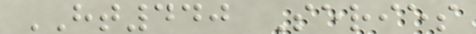HT440 Series
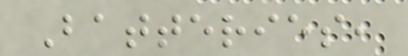Batteries,
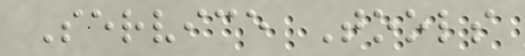Service Tools
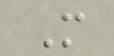M
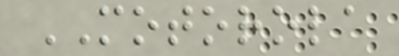MOTOROLA
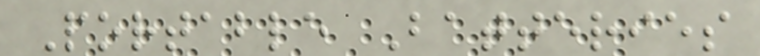Portable Batteries
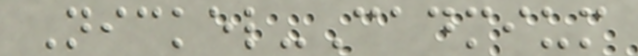Nickel-Cadmium
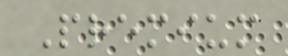Premium
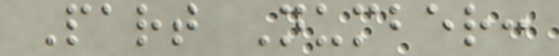Part Number:
